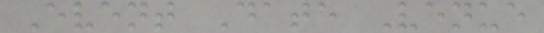Event Date Venue
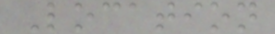Location
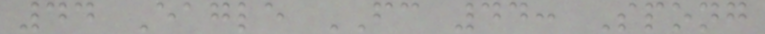44 Eagle FC 44: Spong
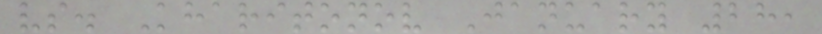vs. Kharitonov January 28,
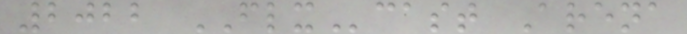2022 FLXcast Arena
